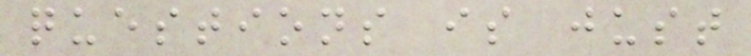questions is just
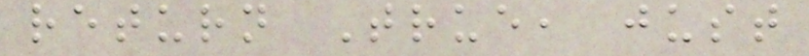return True, just
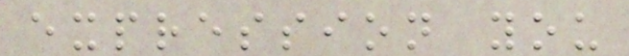expression you
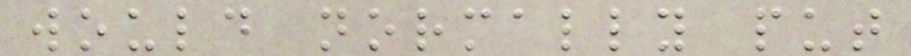would normally put
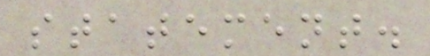statement.
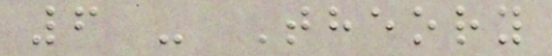6 - Theory
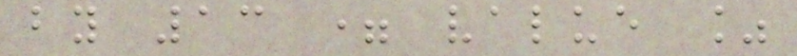by 13 = value %
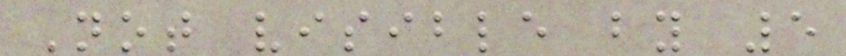Not visible by 5
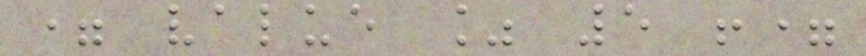= value % 5 !=
